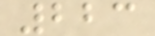223
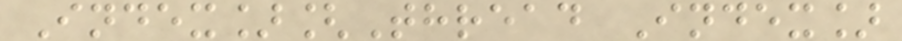Index][Thread Index]
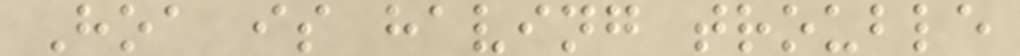Hoa is having trouble
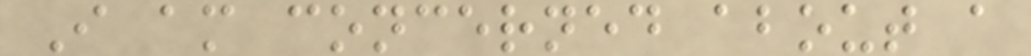I am concerned about a
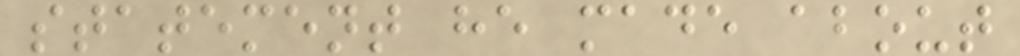statement he made about
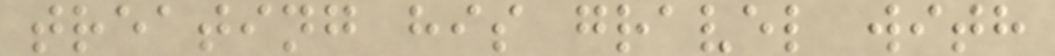treating his gravel with
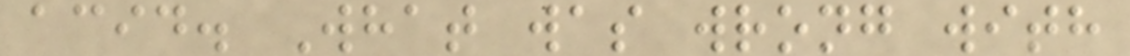acid. What was wrong with
